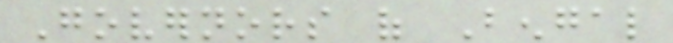Governors of Bengal
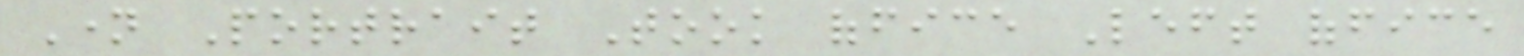Name Portrait Took office Left office
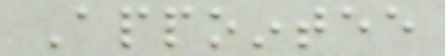Appointee
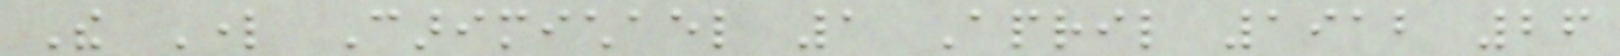The Lord Carimichael 1 April 1912 26
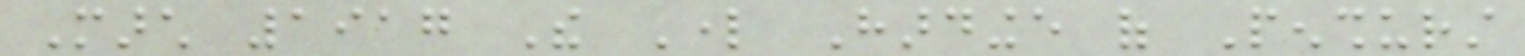March 1917 The Lord Hardinge of Penshurst
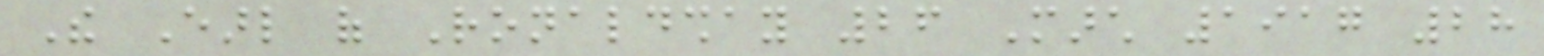The Earl of Ronaldshay 26 March 1917 28
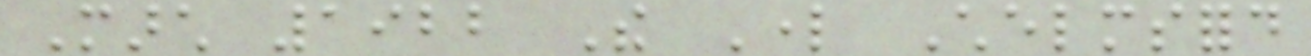March 1922 The Lord Chelmsford
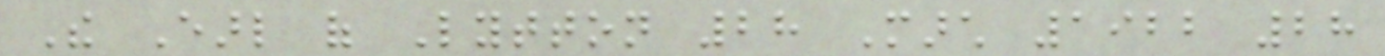The Earl of Lytton 28 March 1922 28
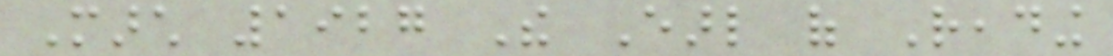March 1927 The Earl of Reading
